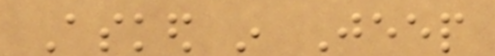Asked in Jeep
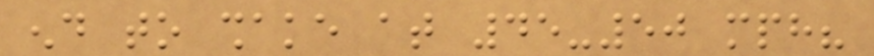end to shake at 45-50 mph?
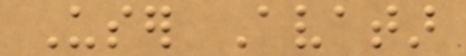User Avatar
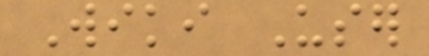Wiki User
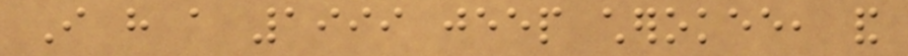I have a 1999 jeep cherokee, and
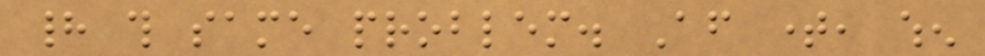had this same problem. After time, when
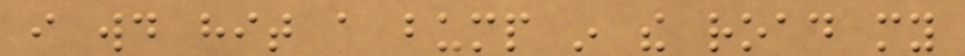i would hit a bump in the road my
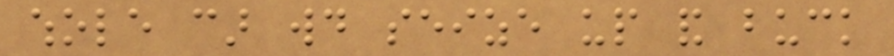whole car would seize up and buck
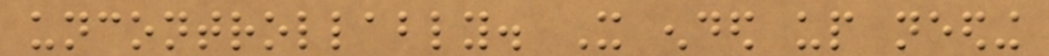uncontrollably. It ended up needing
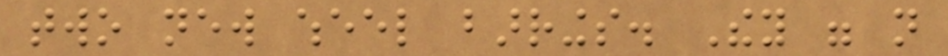two new wheel barrings. They were not
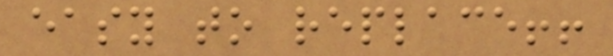easy to replace!!
